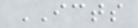ICTS
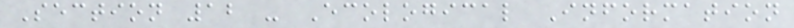Section 12 - Ecological Information
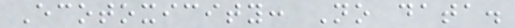Ecotoxicity: No data.
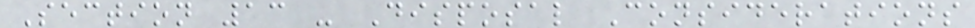Section 13 - Disposal Considerations
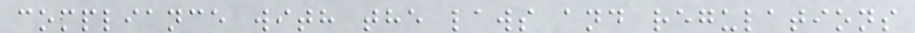compliance with the laws and regulations
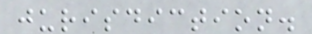jurisdiction.
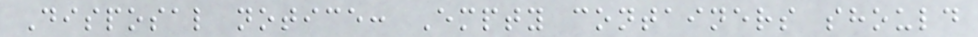Disposal notice: Empty containers should
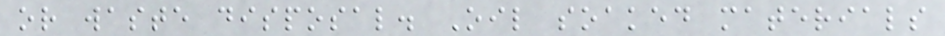or waste disposal. Oil soaked materials
